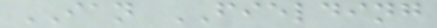IAN FIELDING
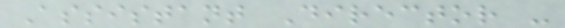Assistant Director -
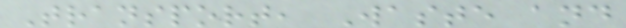Transport, Waste and
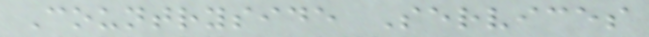Countryside Services
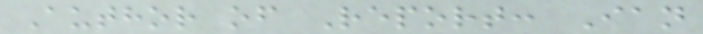Author of Report: Ian
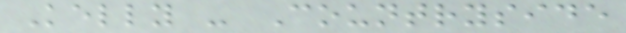Kelly - Countryside
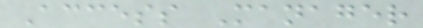Access Manager
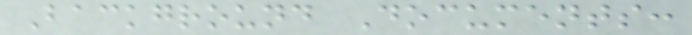Background Documents:
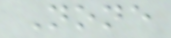None
